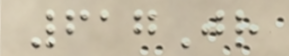617Jr
